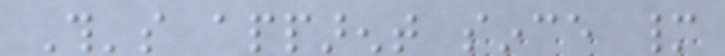This's apparent since many
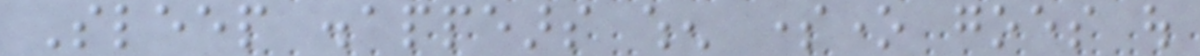Sleep disappears when someone goes out
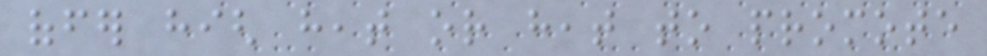offer high heat or heat to promote
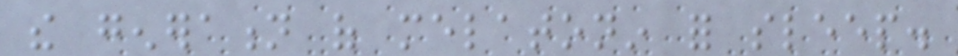the generation of melatonin for sleep.
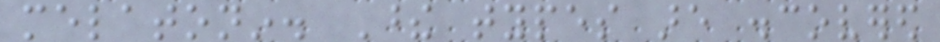melatonin. These types are discovered
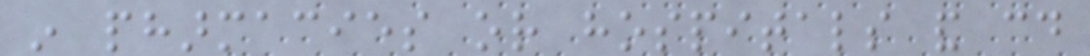in pharmacies or hospitals and could
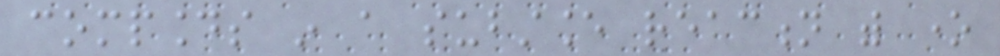compounds in a substance reaction with one
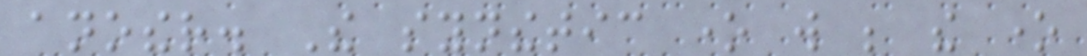another. The synthetic one will be the one
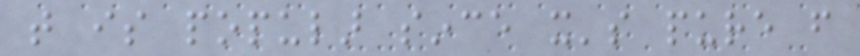that is popular since it's pure from
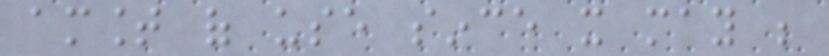amount of use since it may be
